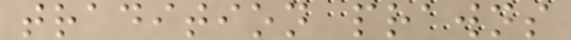tradition prawns
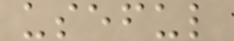useful
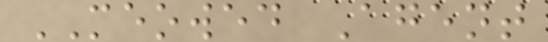MEOWED Agent
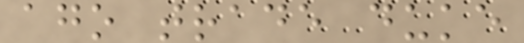ago trade duke
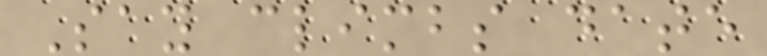Say climbs date
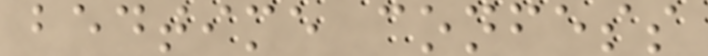bedtime confess
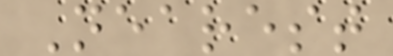Nearest
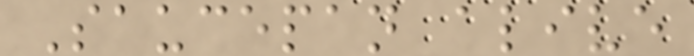Saucepan alive
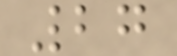27
